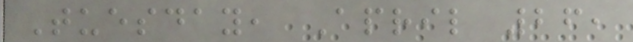Tuesday, April 26,
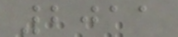2011
